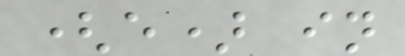(e) in
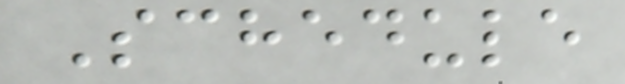Schedule
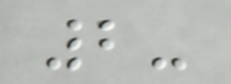2-
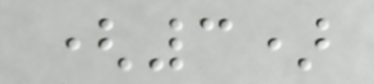(3)
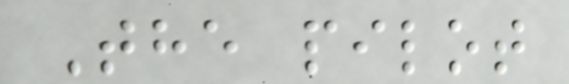The pilot
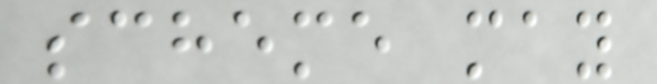scheme may
